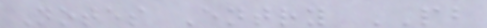Notes Entry PB
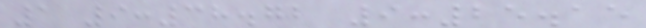1 9:38.72 9:25.15
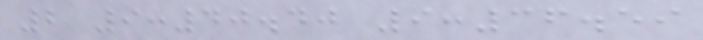2 9:40.40 9:36.59
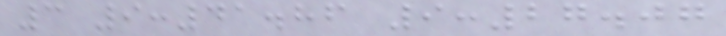3 9:41.86 9:27.07
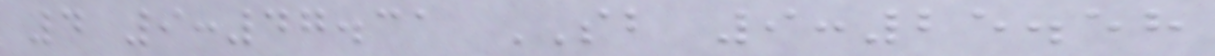4 9:47.31 SB 9:25.58
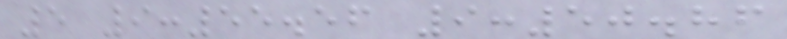5 9:55.56 9:50.86
